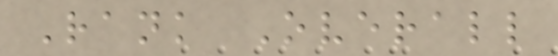Rank Overall
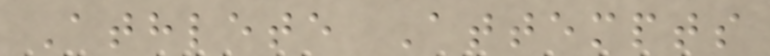Athlete Attempts
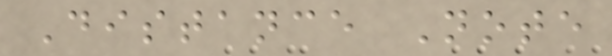Distance Note
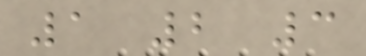1 2 3
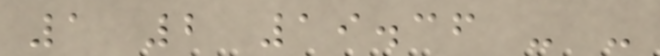1 2 19.36 - -
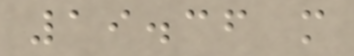19.36 m
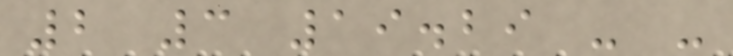2 3 19.29 - -
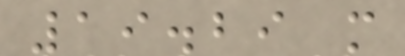19.29 m
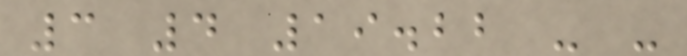3 4 19.22 - -
